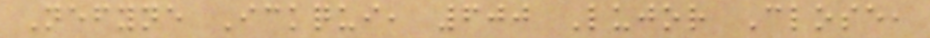Nefyne Ickqui, 600 Lujor Close,
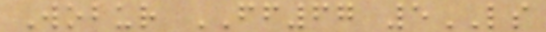Wobur FF67 5LS
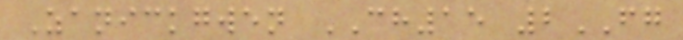Zanickgwen CH15 2FG
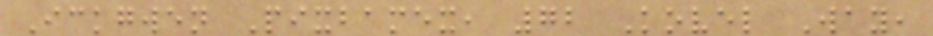Ickgwen Pixbamex, 72 Kovel Way,
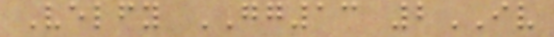Velfy GG13 2IV
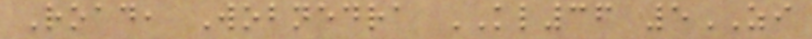Road, Wobnedra KL36 5ZI
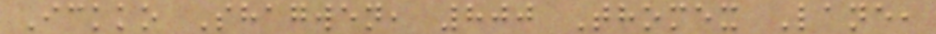Ickko Shagwen, 800 Thomex Lane,
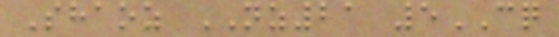Shaoz NZ21 5CQ
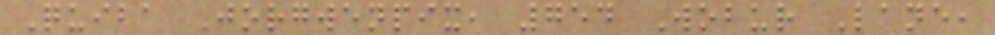Quiba Jorgwenpix, 754 Wobur Lane,
